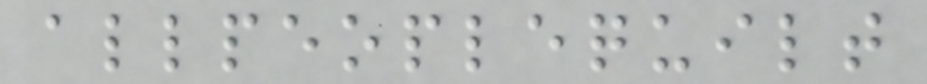allpeoplequilt
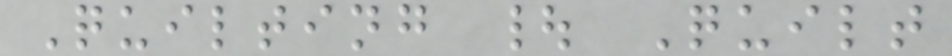Quilting | Quilt
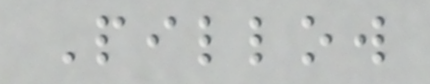Pillow
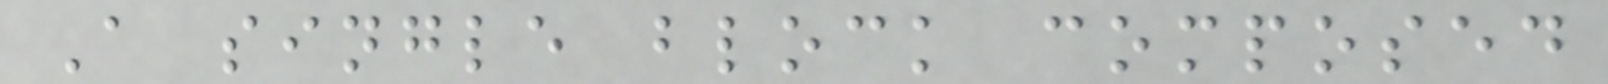A single block composed
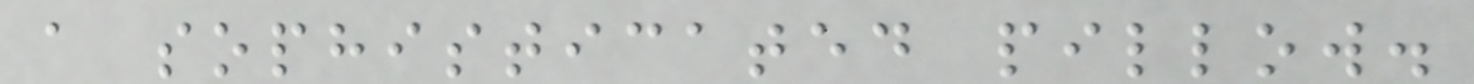a sophisticated pillow.
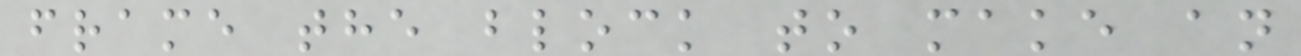frame the block to make an
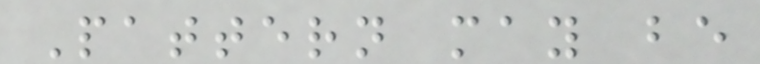Pattern may be
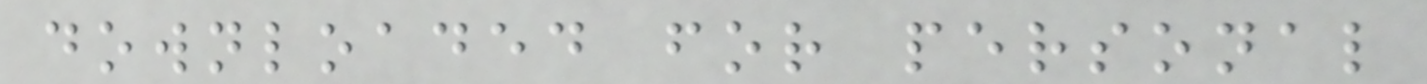downloaded for personal
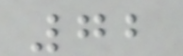72
